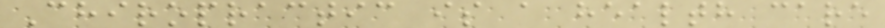Chiropractic is a health care
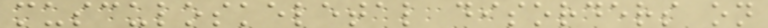musculoskeletal disorders on
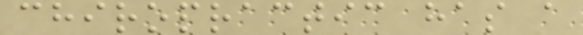chiropractic has a
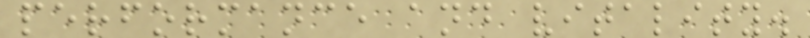performance and vitality.
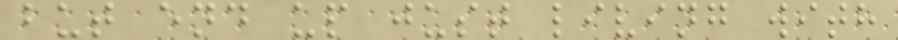but end up just living with
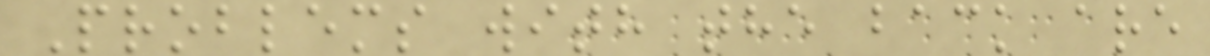Problems with the back are
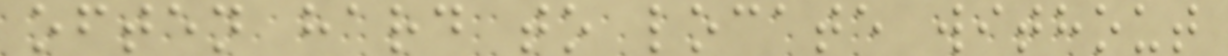often hard to locate without
